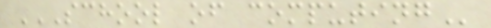SCHOOL OF COMPUTING
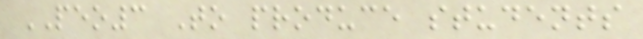PEO3 To produce students
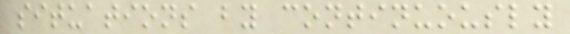situations by continuously
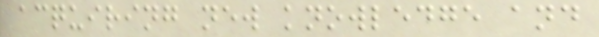acquiring new knowledge and
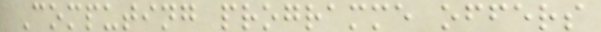Computing programme offers
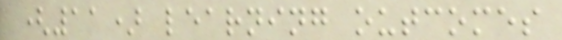(11) learning outcomes
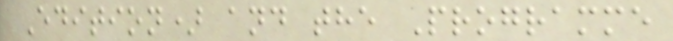Edition) and the Programme
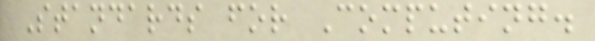Standards for Computing.
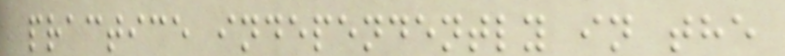practice independently in the
